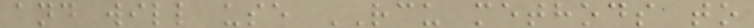and will use RCU methods to
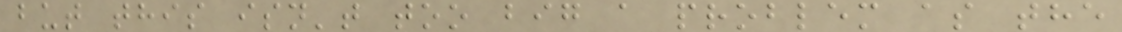but this isn't too big a problem as the
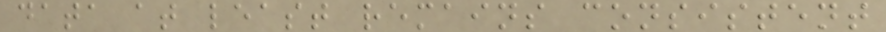data at least remains consistent
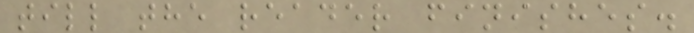till the reader finishes.
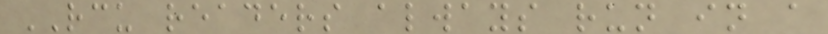RCU readers always run in a
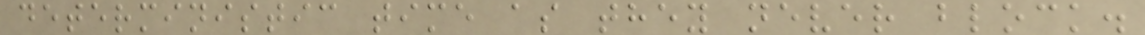deterministic time as they never block.
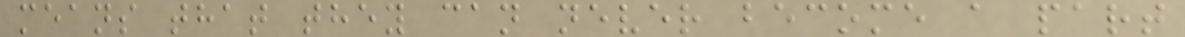means that they can never become a part
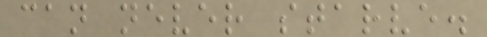can never starve.
